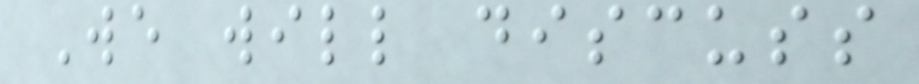We will discuss
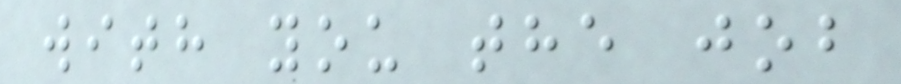with you the job
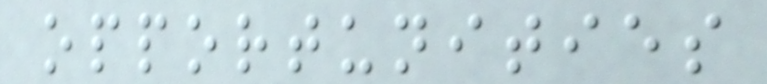opportunities
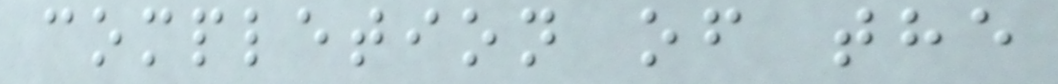completion of the
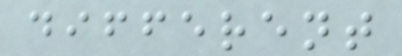different
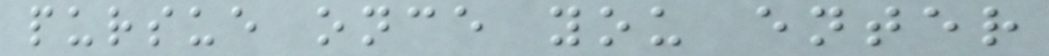pursue once you enter
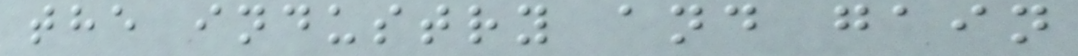the industry and gain
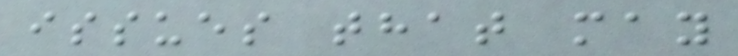issues that may
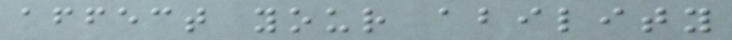affect your ability
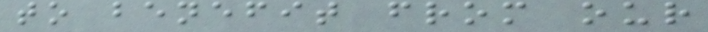to benefit from our
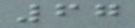67
